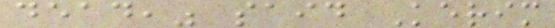dead," said Kerim
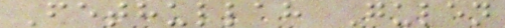Fethullah Gulen
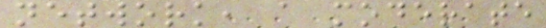network, a moderate
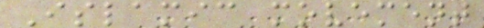Islamic movement
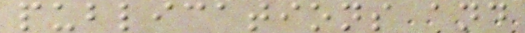publications and
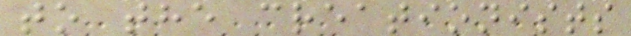to the creationists
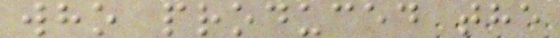who produced the
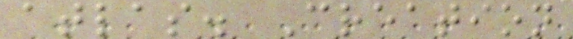atlas. Creation
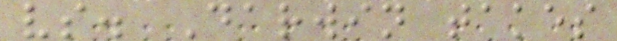vs. Darwin takes
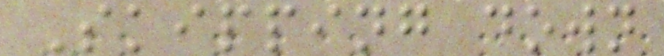Skipping down
